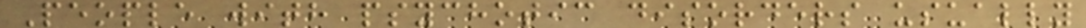People with psychotic disorders usually
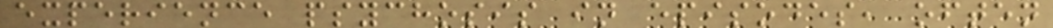experience psychosis in episodes, often
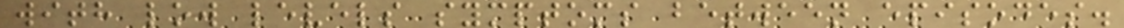with low levels symptoms between episodes.
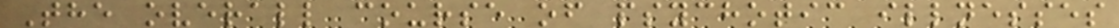The overall course of psychotic illnesses
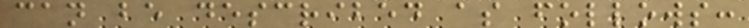can be described as follows:
